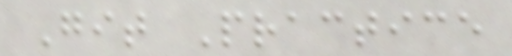Git Practice
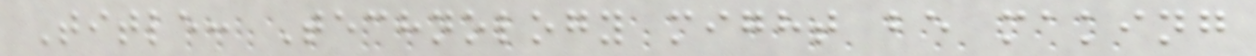Title: Technology might be making
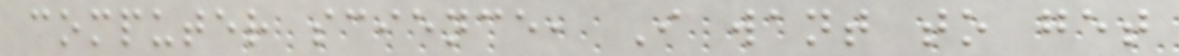computer science, I want to get
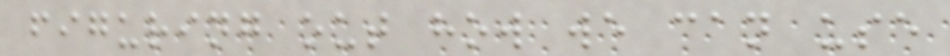figuring out how we can use
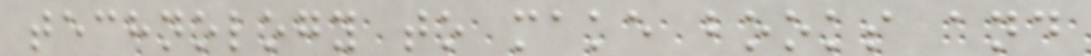technology to make books and
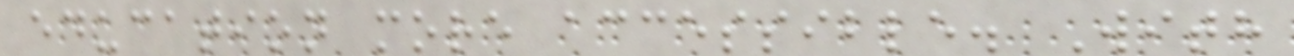education more accessible. With
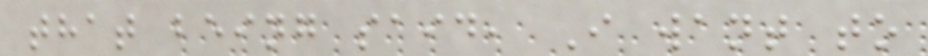that being said, I want to
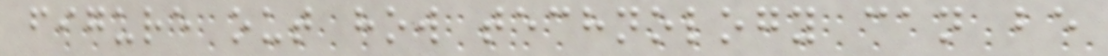figure out how technology can be
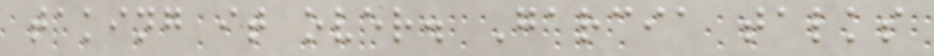taking it over. Garcia talks
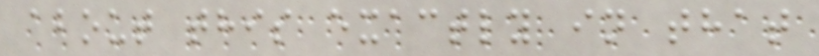about this exactly in that
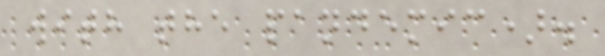with the pandemic).
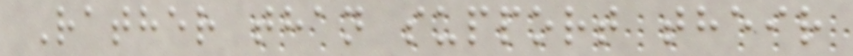Rather than support their
